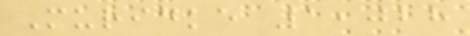Muridke 1,028
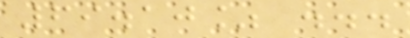69.10% ...
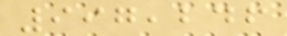997,246
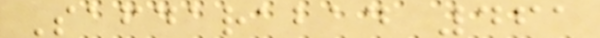Safdarabad 461
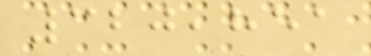320,851
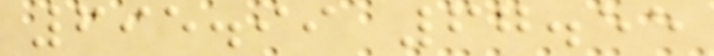695.99 67.55
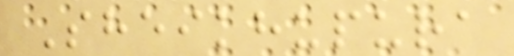Sheikhupura
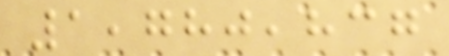1,780,837
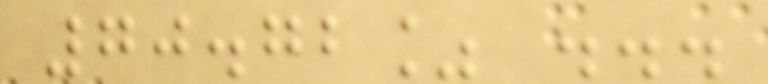70.72% ...
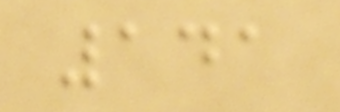141
